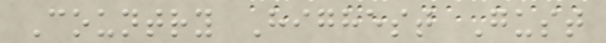Country Highest Gust
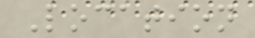Location
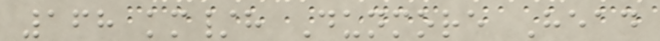168 km/h Dunmore Head
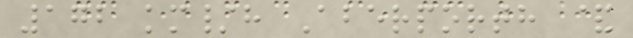172 km/h Aberporth &
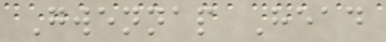Gwennap Head
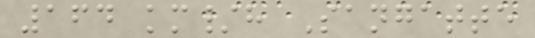164 km/h Sangatte
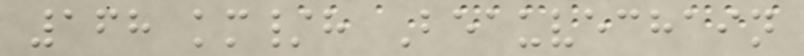168 km/h Beauvechain
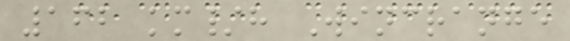162 km/h Wincrange
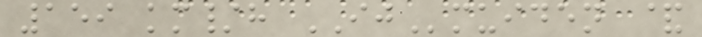159 km/h IJmuiden &
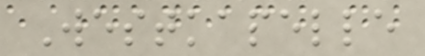Westkapelle
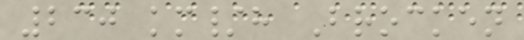230 km/h Brocken
